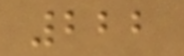222
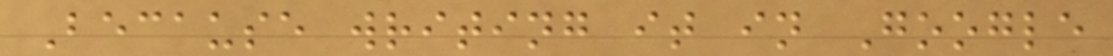Because writing it in Google
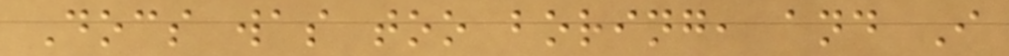Docs was too boring, and I
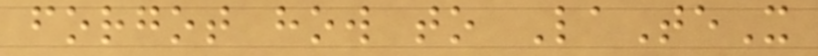forgot how to LaTeX
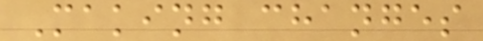Making changes
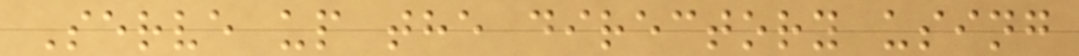Serve up the directory using
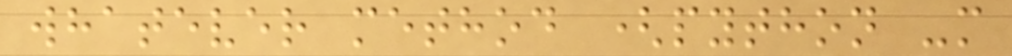whatever method (python -m
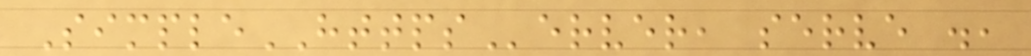SimpleHTTPServer, serve .,
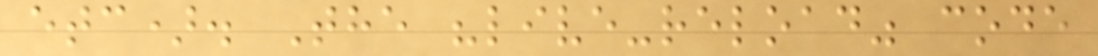etc). The "live-reload" code
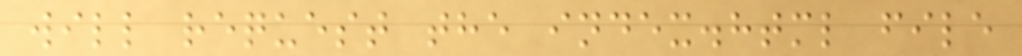will request the index.html file
